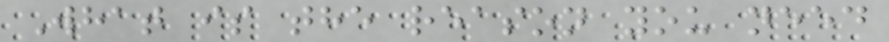What is the reason you need
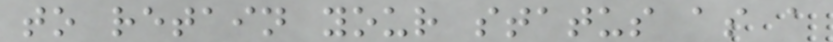to retain your status as a
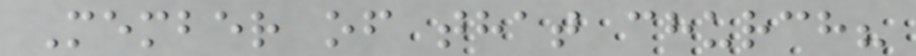Member of that church?
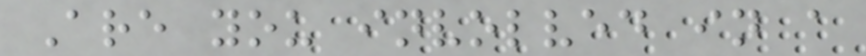Are you involved in a
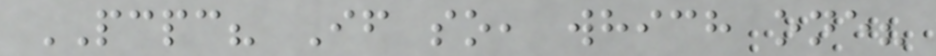PCPC? If so, which one?
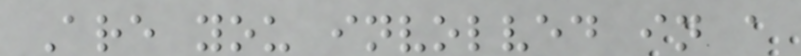Are you involved in a
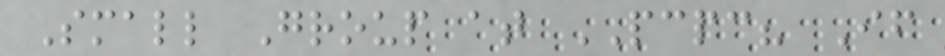Small Group at PCPC? If
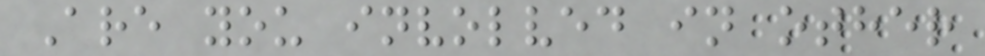Are you involved in other
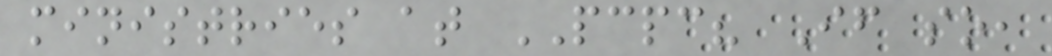ministries at PCPC? If so,
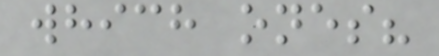which ones?
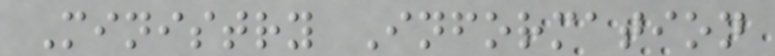Ministry Information
